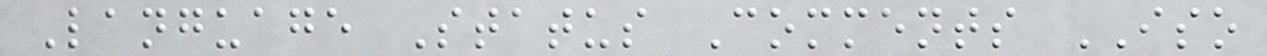Language Status Comments ISO
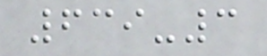639-3
